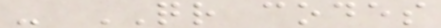- QR codes
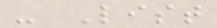- List
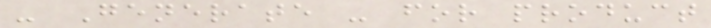- Generate - for product
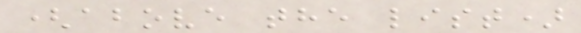(above the list)
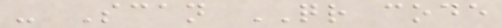- Scan QR code
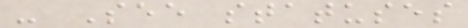- See statuses
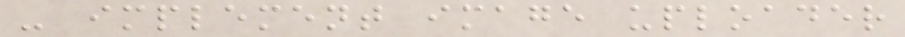- implement image uploader
